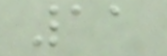11
